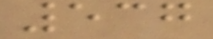537
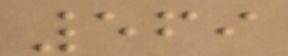569
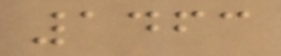1463
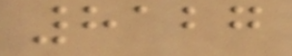8127
